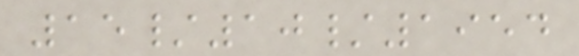15/10/1954
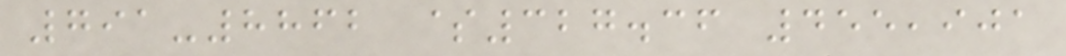791-8862 $327.36 455,901
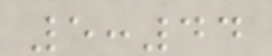5:44
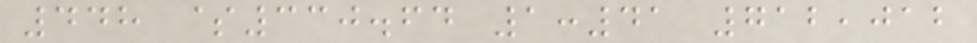448 $330.64 1:41 712,012
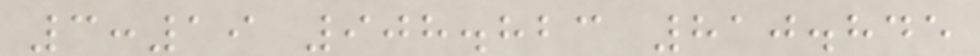3:19 908.823 810.845
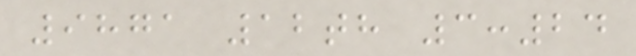9871 12th 3:24
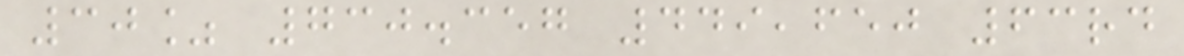30% 730.357 449,650 63rd
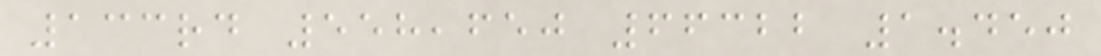133rd 558,650 66322 1.450
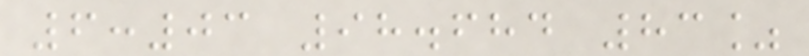6:03 98.684 83%
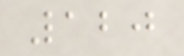120
